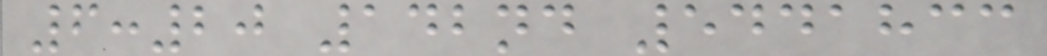6:20 142nd 5441833
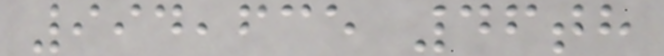994,635 46th
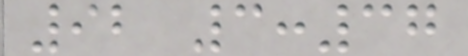92 3:37
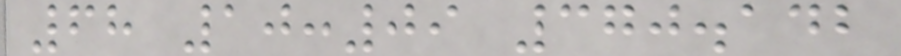68 10:09 370.142
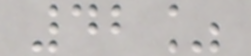42%
